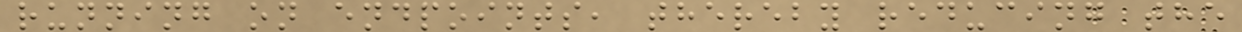running on endpoints, thereby reducing the
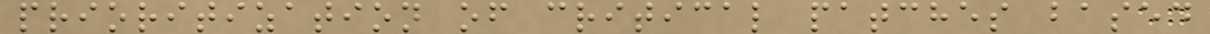prioritization of critical patches based
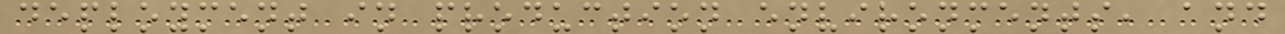deployment in production environments, and
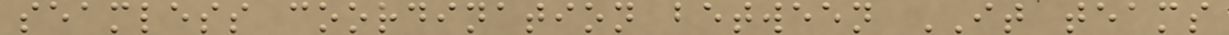seamless coordination between IT teams
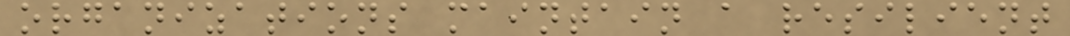organizations maintain a resilient
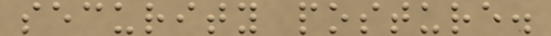security posture.
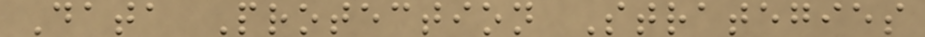Data Protection Strategies
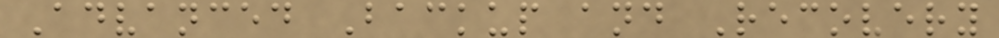Advanced Backup and Recovery
